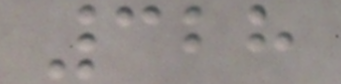328
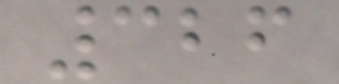326
